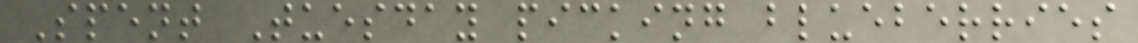Spent Tuesday picking blueberries
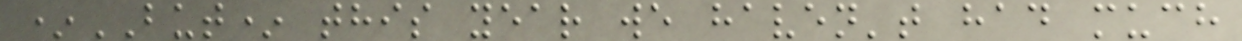*BUT* this year we haven't had much
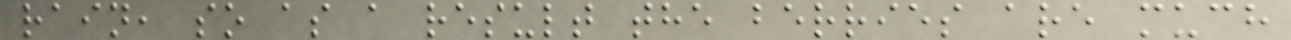rain, so as a result the berries are much
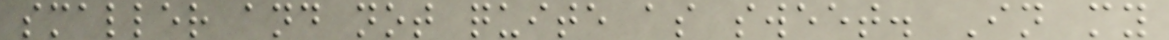smaller and not quite as sweet. In my
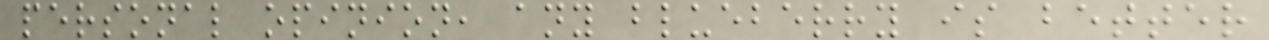personal opinion, any blueberry is better
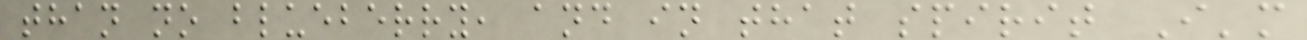than no blueberry, and in that spirit I'm
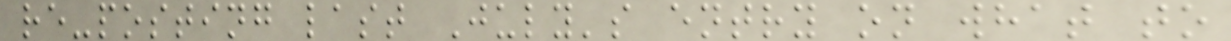re-posting last July's entry on what to
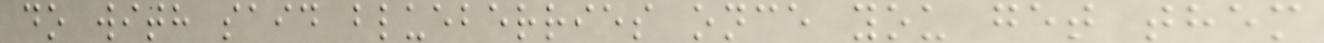do with said blueberries once you get them
